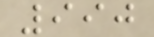990
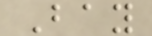Bay
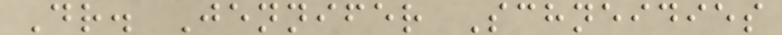Dr. Jennifer Schneidies
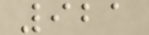921
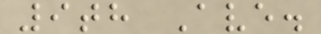9th Ave.
